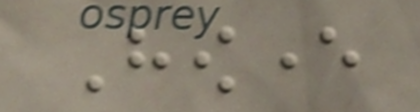However
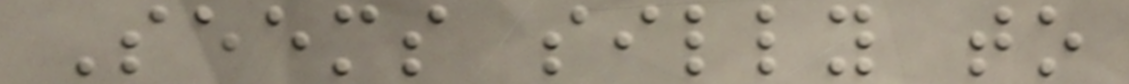Seems silly to
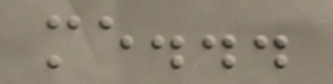me...
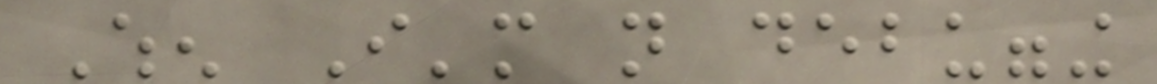When I'm not debugging
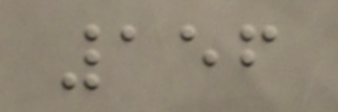156
